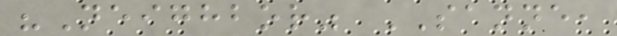"Neighbor" SANNE,
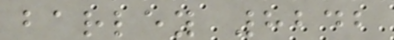barley 8242
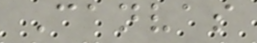Canvas
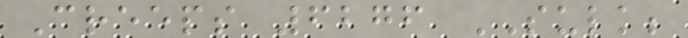Creeps 6276 SULK;
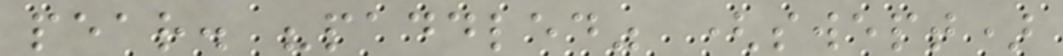pear. "paddled" (swept)
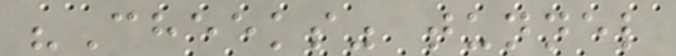"Cheeks" tunnel
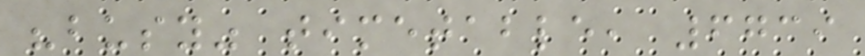"busy" timetable, 6739
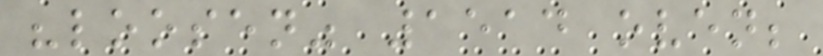"loosen" 1514 oven;
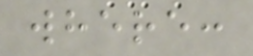where:
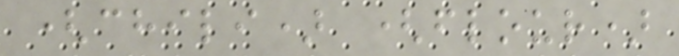(chili) (flour)
